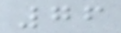76
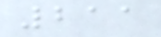211
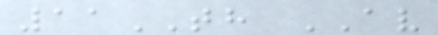11TH AV
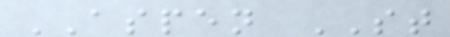ASPEN ST
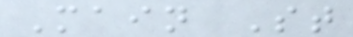Main St
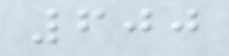600
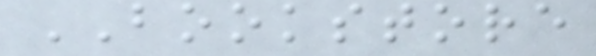BOOKSTORE
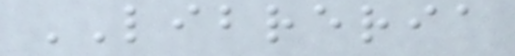LIBRERIA
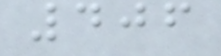406
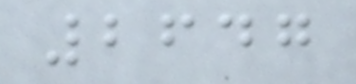2647
